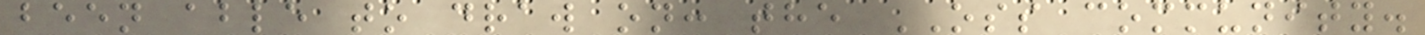been able to draw on: the OSS community.
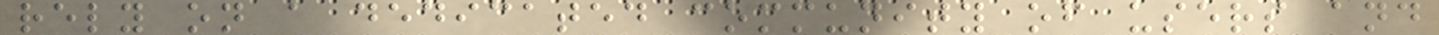rely on a dedicated community of users and
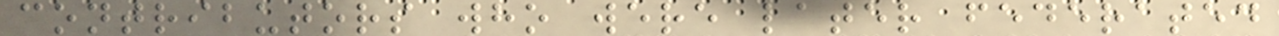contributors who were later federated
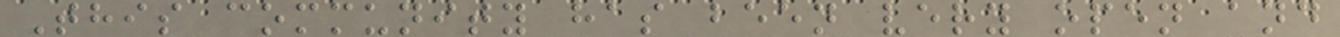This community has been very open and
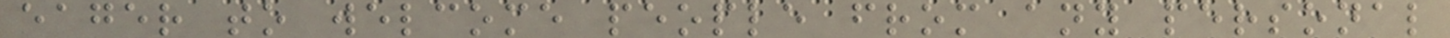eager to welcome people from any personal
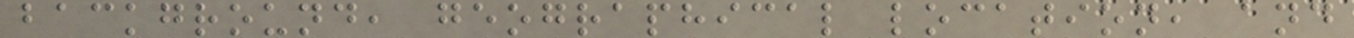background, geographical location, and
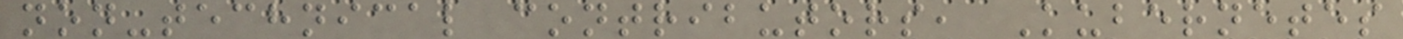non-technical contributors, Kubernetes
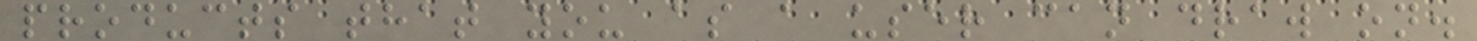products that you as a user can draw on.
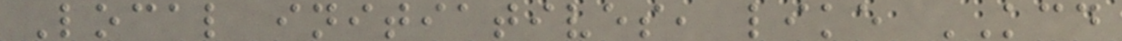Local initiatives, like KCD
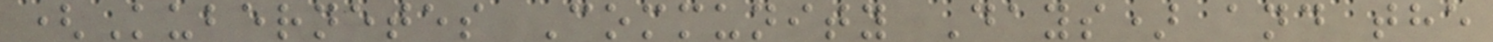(Kubernetes Community Days) and the
